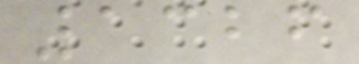1326
